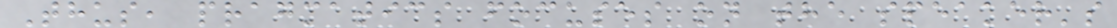Thus, pragmatics focuses on the speaker's
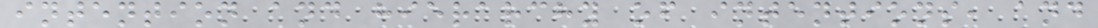intention and hierarchy of intentions, and
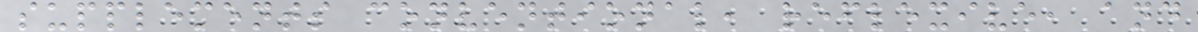supplements conventional, reflexive, and
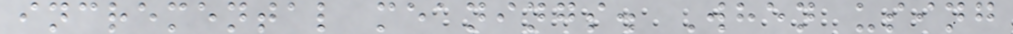incremental meanings. When using
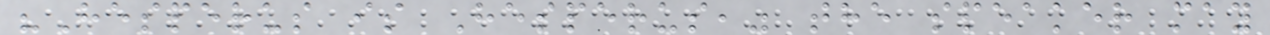"Hesperus is Hesperus," the speaker may
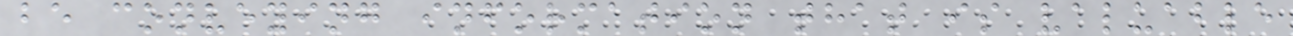be conveying information that is valuable
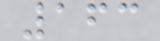163
